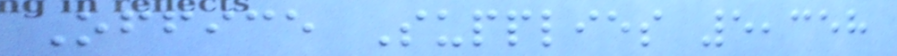Office Supplies 5,358
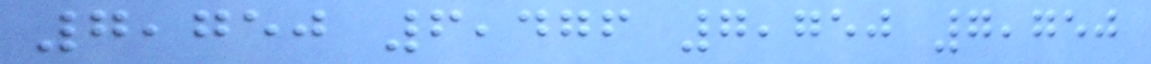7,750 6,476 7,750 7,750
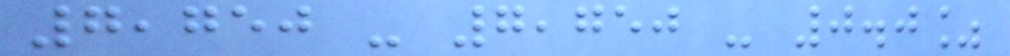7,750 - 7,750 - 0.0%
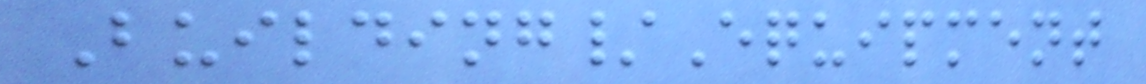Building/Equipment
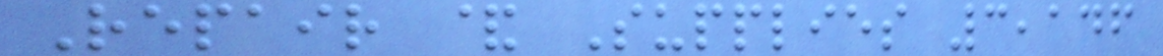Repair & Supplies 3,146
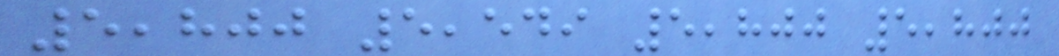5,800 5,549 5,800 5,800
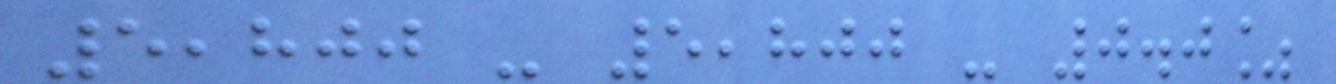5,800 - 5,800 - 0.0%
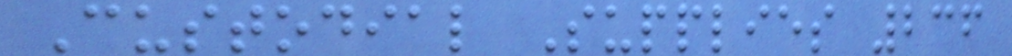Custodial Supplies 236
